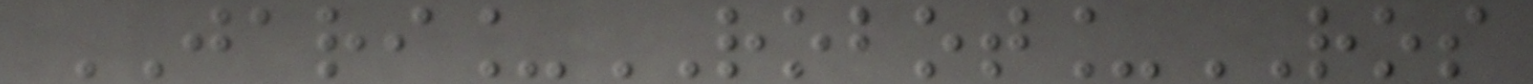JARI_ROBOT_ROS
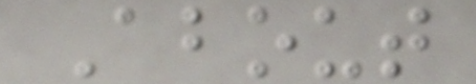About
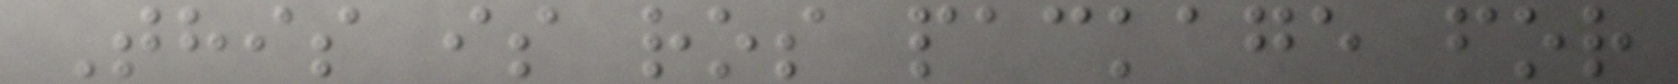This is ros package for
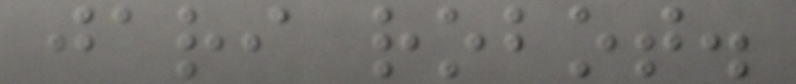jari robot.
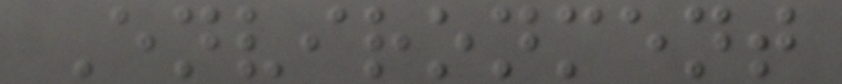Environment
